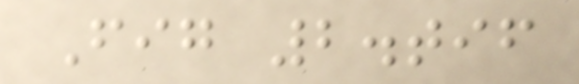Fig 2.tif
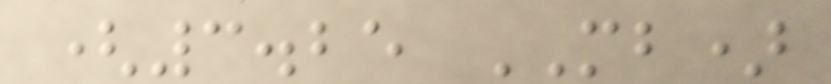(3.25 MB)
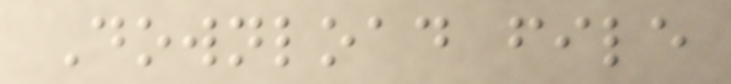Download file
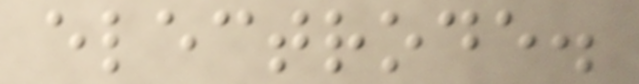electrode.
